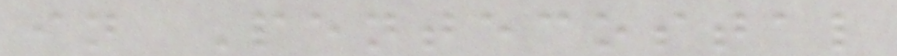in Pentecostal
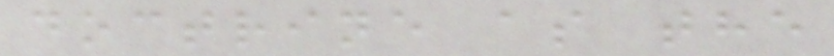doctrine as the
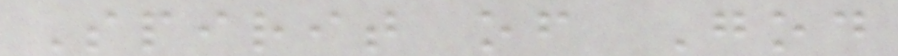Spirit of God
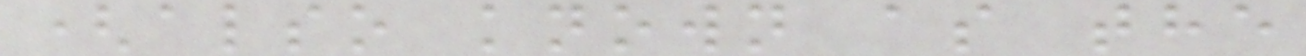(also known as the
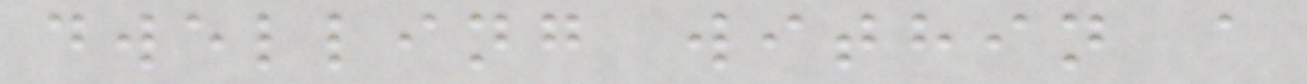dwelling within a
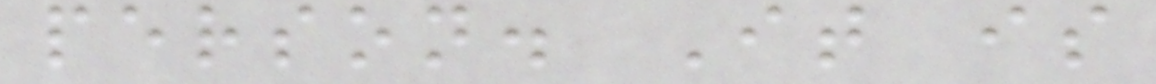person. It is
